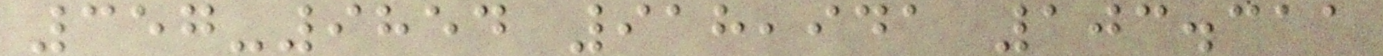357-9854 918,941 103.311
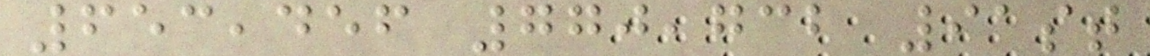653,456 770,732 91st
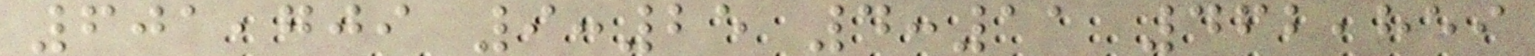601,709 9:25 4:11 462,859
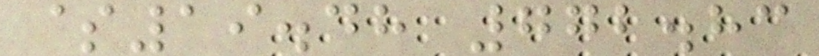$19.48 772.83
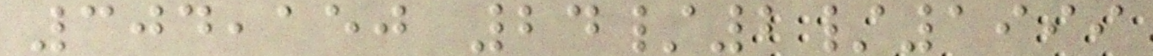304,150 24/2/1999
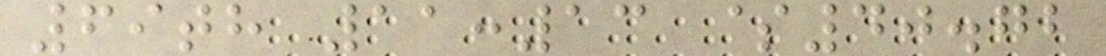69th 11:13 $40.72
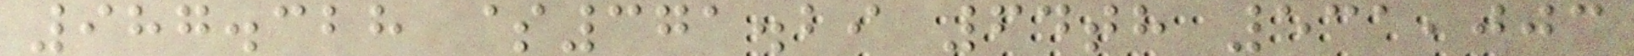987.328 $371.29 64th 531,003
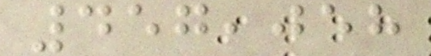457,058
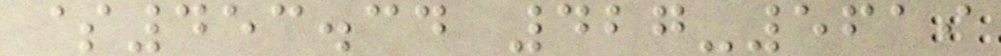$453.34 427-5619
